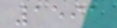1591
